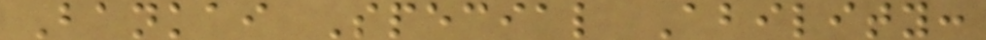Bankai Special Ability:
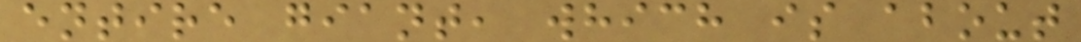entire giant, which is about
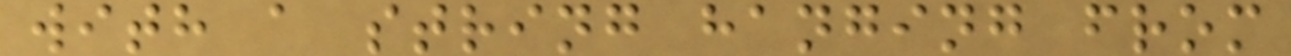with a string hanging from
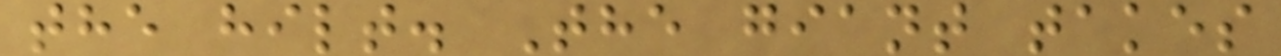the hilt. The giant takes
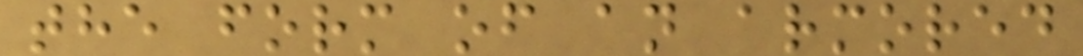the form of an armored
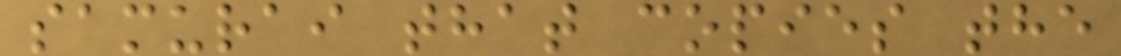samurai that copies the
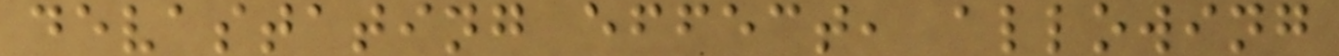devastating effect, allowing
